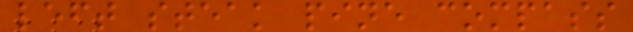left steak pine compass
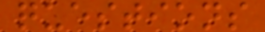questions
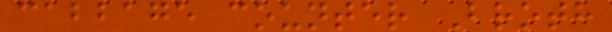cabbage counter Broth
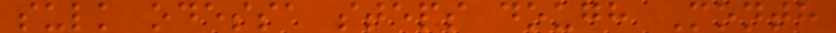sulk odessa steps dough Month
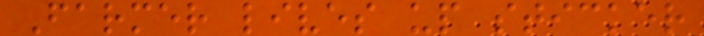Farmer lives up sticker
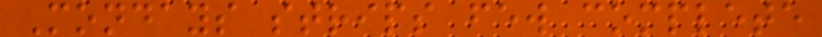Mondays strips few complete
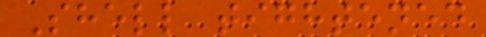Shell tightened
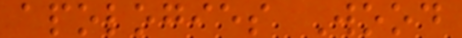apologies Wood
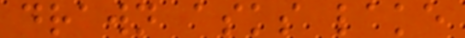drawn asks lake
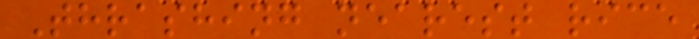Thrashing nearest rice
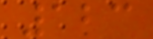123
